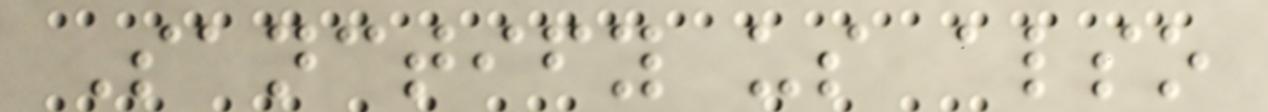Sanctify us also
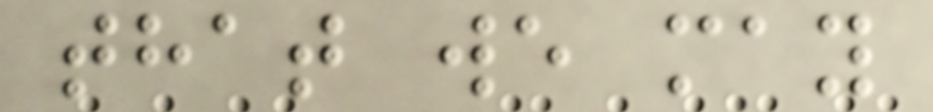that we may
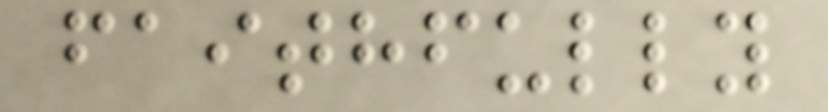faithfully
